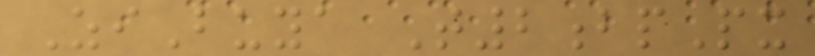ZiBuya T2bpPx
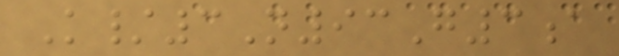K/3N93G3a
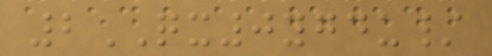2QX0ygdu/
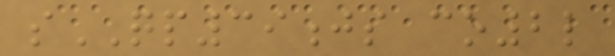sQP39js co2l
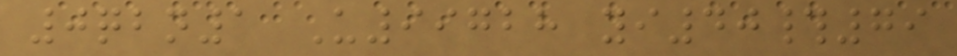0qbn1 U99728 yi40#79
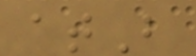atB
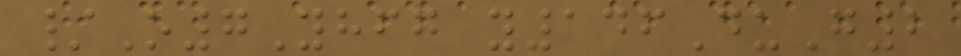/O7Yhfg y146DuG2
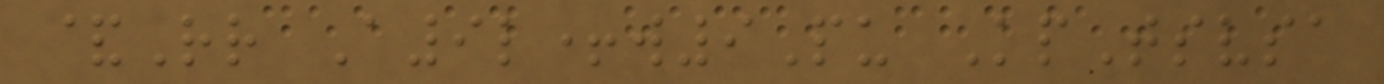&Rr A9l+w9Pu KpTsvsa
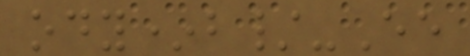ody*b/-Ee
